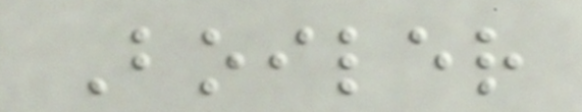Boiler
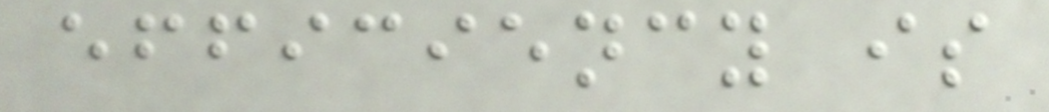efficiency is
